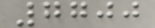7700
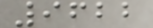9622
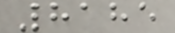8185
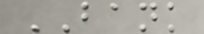BANK
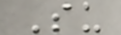Su
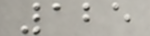125
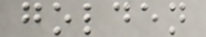golden
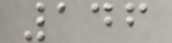146
